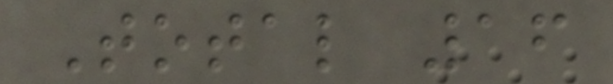Total 16
